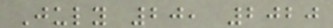July 20, 2020
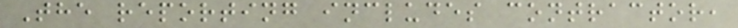The reporting includes contractor,
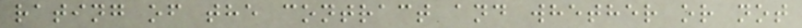rating of the contract and whether or not
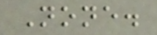None.
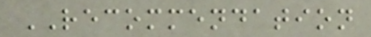RECOMMENDATION
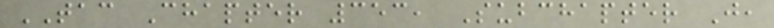TAC Chapter 353, Subchapter J,
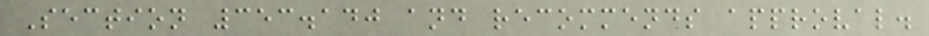Section 353.140 and recommends approval.
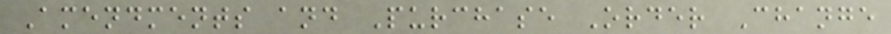Amendments and Purchase Order Change
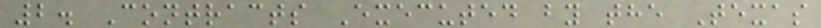2. Contracts Executed by the Texas
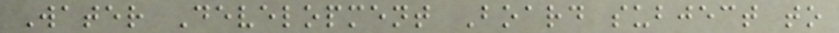Water Development Board subject to
